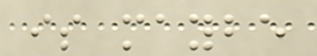is maybe
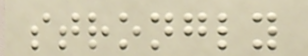strongly
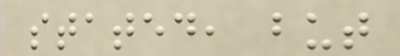stated, but
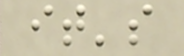it's
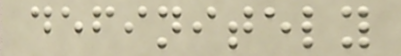definitely
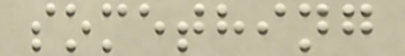something
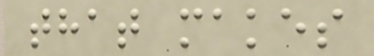that makes
